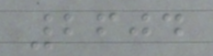2604
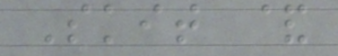Skit &
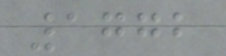1772
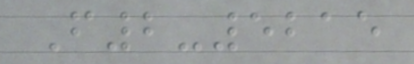F2-5215
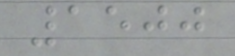1500
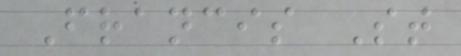Francis St
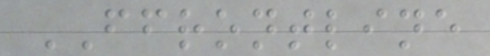FFRONTLINE
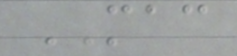MAC
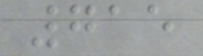715
